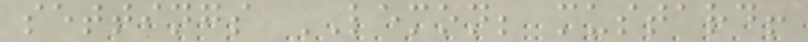settings LEMON; mustard!
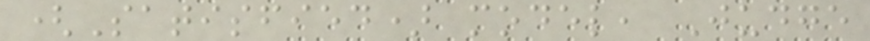(Satisfied) model, Judge
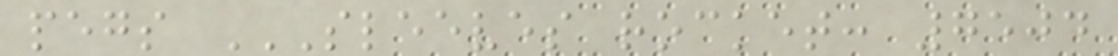pegs SLEEVES ROCKET: 7504
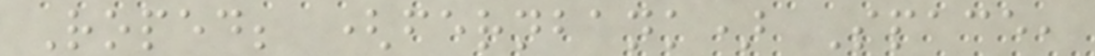Roped; (fernbank) Space,
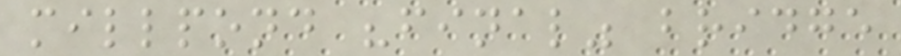millpond "final" bridge
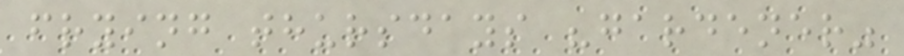frying thursdays "gardener"
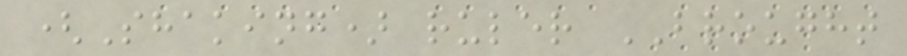(Shaking) ruler BROUGHT
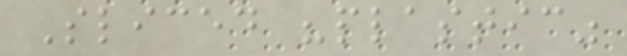Sliced "plastic"
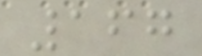167
